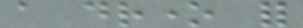a drone for
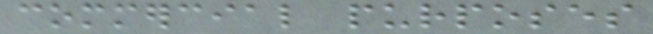commercial purposes
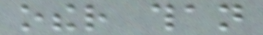other than
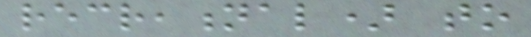recreational) to
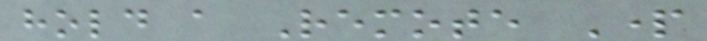hold a Remote Part
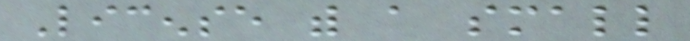License with a small
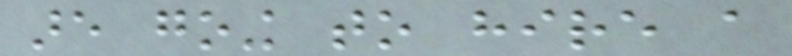are going to hire a
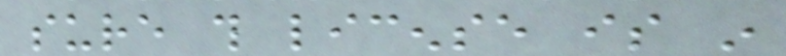sure this license is in
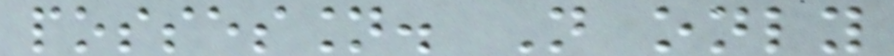possession. Not only
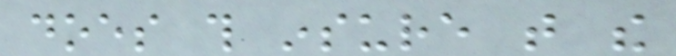does this insure that the
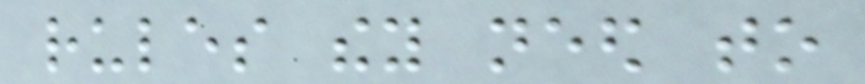rules they need to
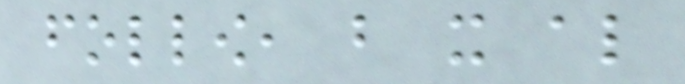follow, but it also
